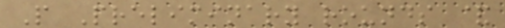P Preliminary rounds &
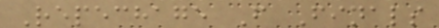Repechage F Finals
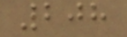208
